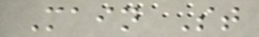Main St
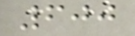600
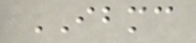IBMC
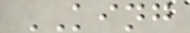KING
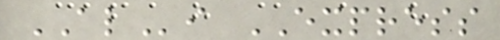ALi EXPRESS
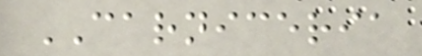CARNICERIA
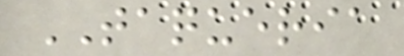TAQUERIA
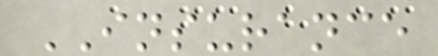INSURANCE
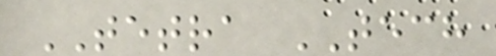TETRA TECH
